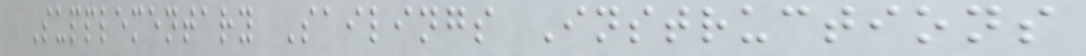Supplementary Sailings Instructions
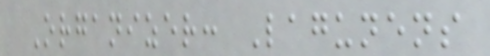Organizer: Lagunens
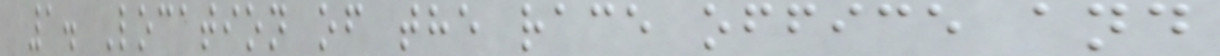1. Location of the race office and
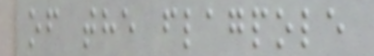of the flagpole
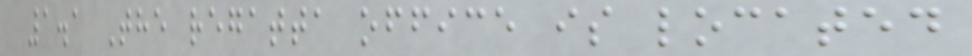1.1 The regatta office is located
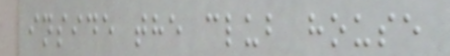inside the club house
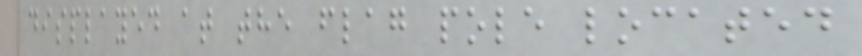displayed at the flag pole located
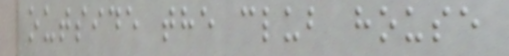outside the club house
